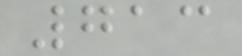713
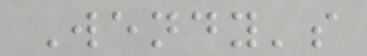Wendy's
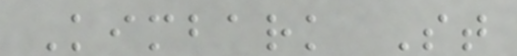Kimbark St
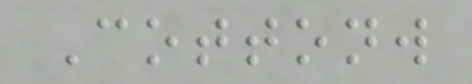Cottonw
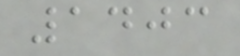1403
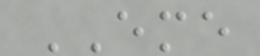EME
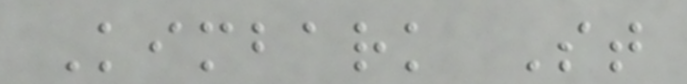Kimbark St
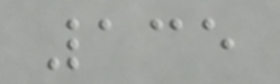135
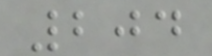204
